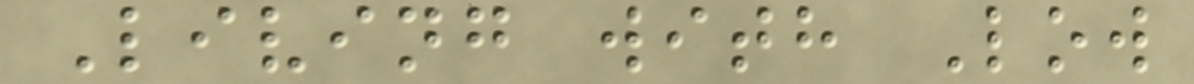Living with Low
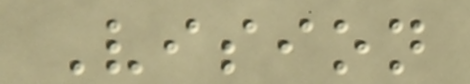Vision
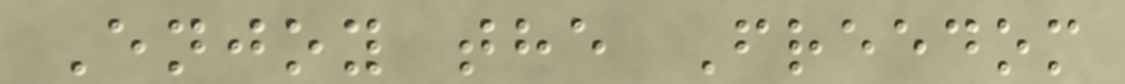Enjoy the Freedom
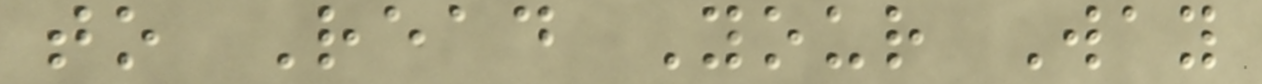to Read Your Way
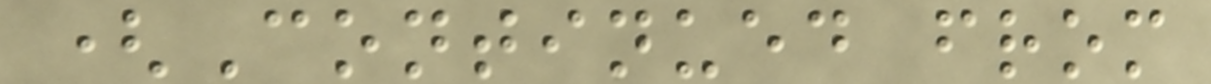(Continued from
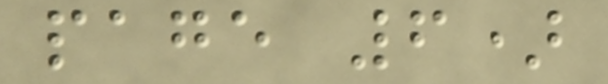page 6)
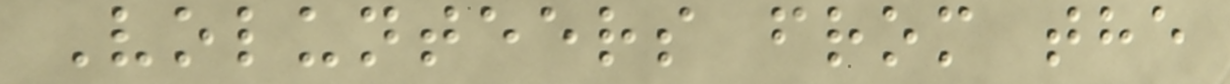Volunteers from the
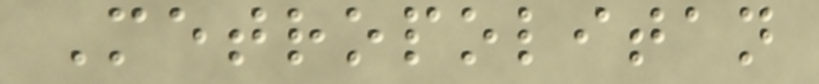Metropolitan
